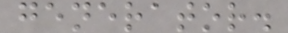generator.
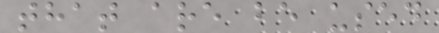that are be used
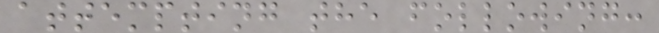attempting the following:
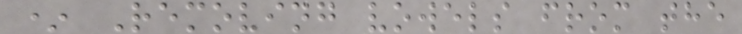* Removing vowels from the
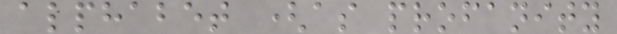alphabet (as profanity
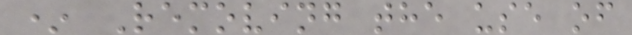* Removing the use of
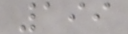199
